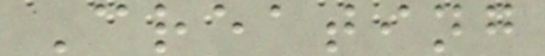Creating
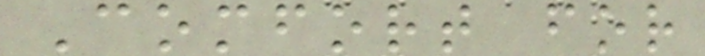Comfort for
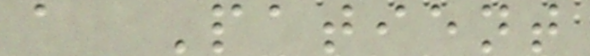a Patient
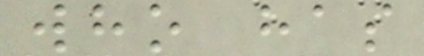who has
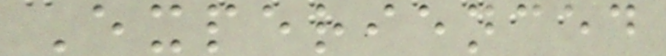Experienced
